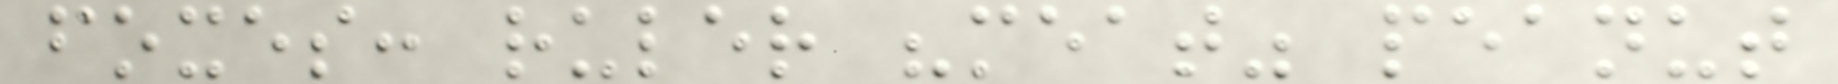foxes: ruler "meat" peanut
